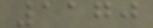1170
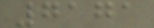7171
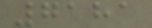7181
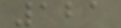121
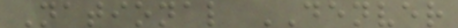National DENVER
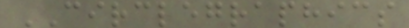CIRCLEGRAPHICS
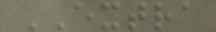EXTRA
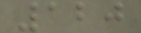120
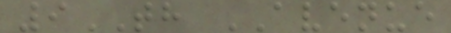9TH AVENUE
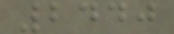2440
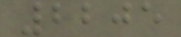2205
